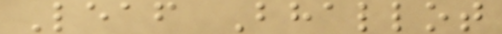Leaf Bhallot
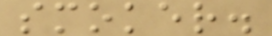smoker.
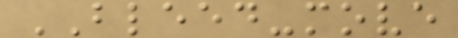BLEED-move
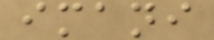imani
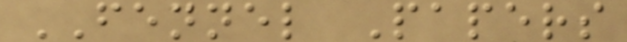FENNEL Papers
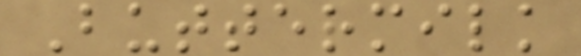Buttermilk
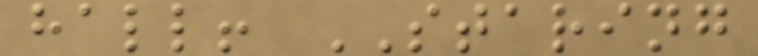hall! STARING
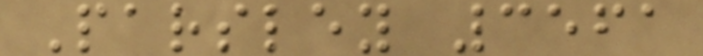Parsley 3561
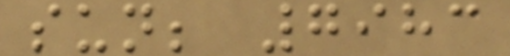sun; 7983
